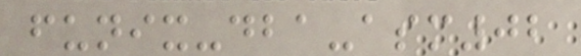funix-dba-asm02
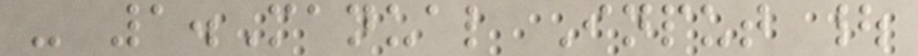- 1.Manual Input |
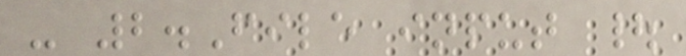- 2.File input |
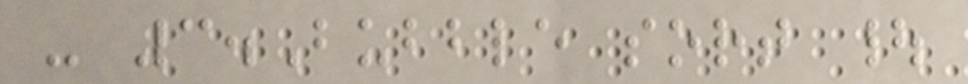- 3.Bubble sort |
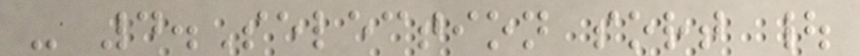- 4.Selection sort |
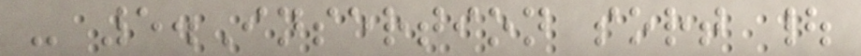- 5.Insertion sort |
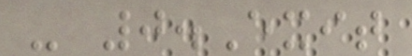- 0.Exit
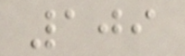109
